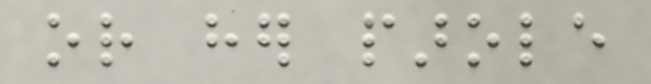or her parole
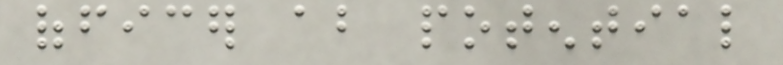officer about potential
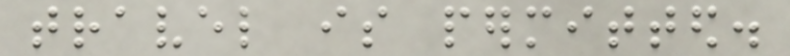travel is permitted.
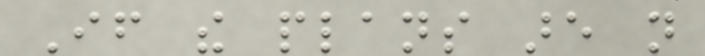If the plans are not
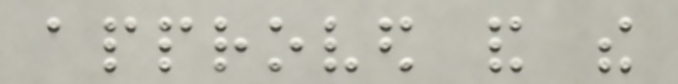approved and the
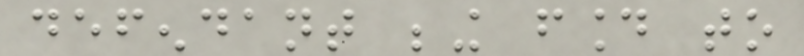defendant being found to
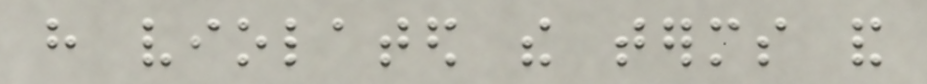have violated the terms and
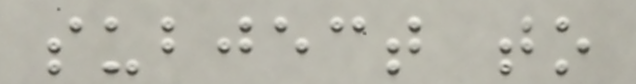subject to
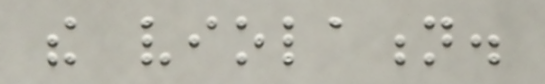the violation.
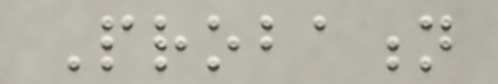Probation
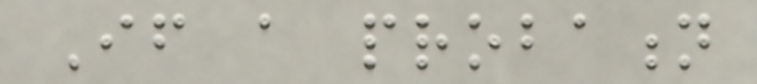If a probation
